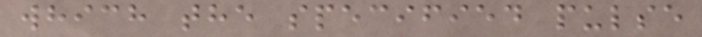which the specified pulse
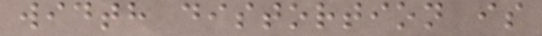width distortion is
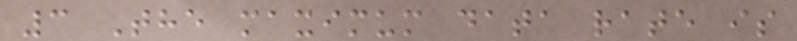3 The maximum data rate is
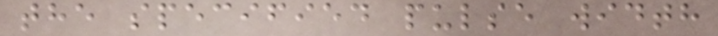the specified pulse width
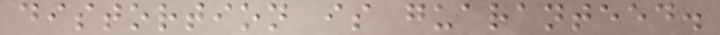distortion is guaranteed.
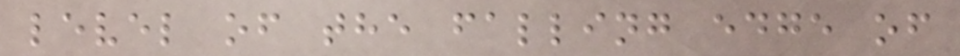level of the falling edge of
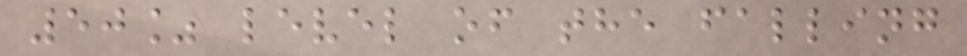50% level of the falling
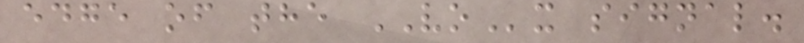edge of the VOx signal.
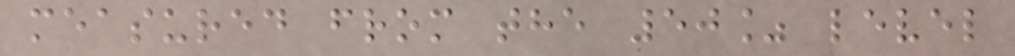measured from the 50% level
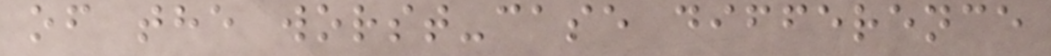of the worst-case difference
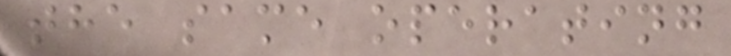the same operating
